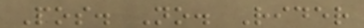Pos. No. Rider
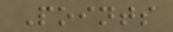Points
